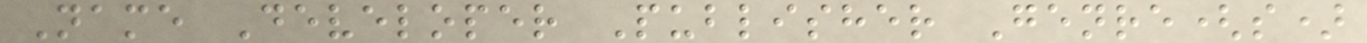Name Developer Publisher Genre(s)
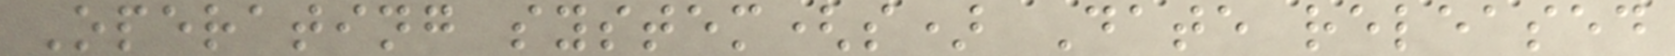Operating system(s) Date released
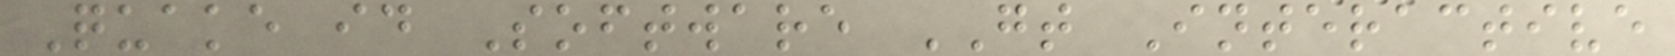Quake id Software GT Interactive
